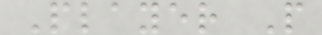Player P
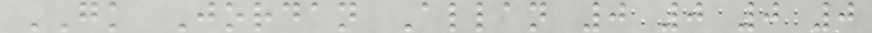GK Jordan Allan 0 0 0 0
